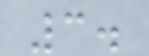3.
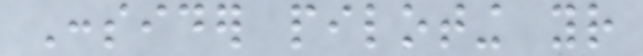Consider piloting your
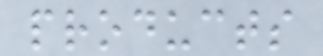products
